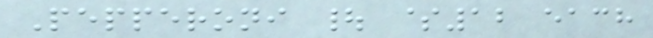Pepperoni | $12 each
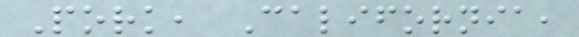Pork, California,
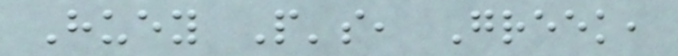Huey P's, Greek,
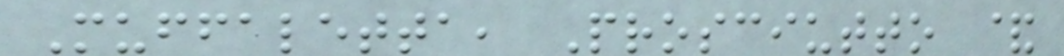Muffaletta, Prosciutto &
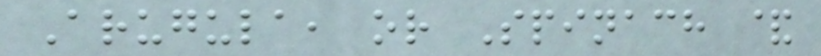Arugula, or Spinach &
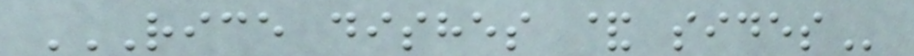RICE DISHES & SIDES
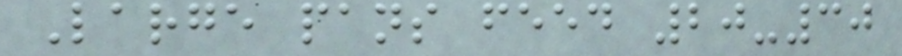Large pans feed 20-30
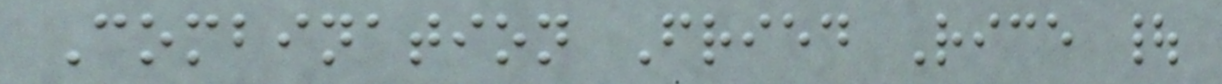Combination Fried Rice |
